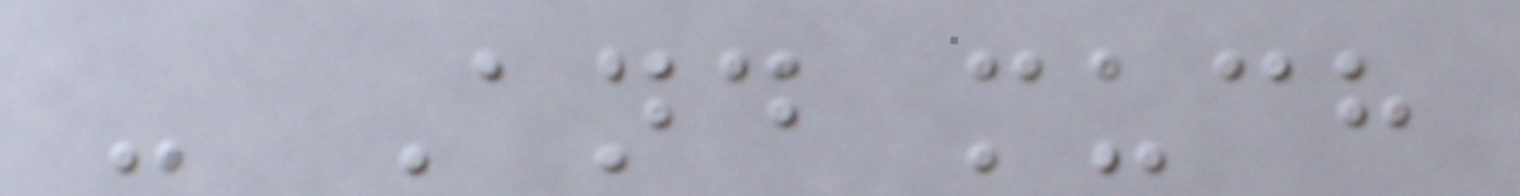- And much
